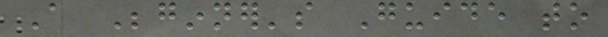A Beginner's Guide to
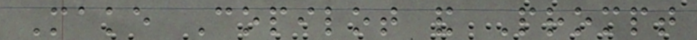Make Copilot and Prompt
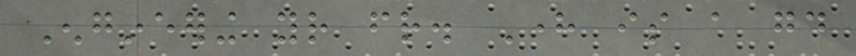Engineering your friend. Here is a good
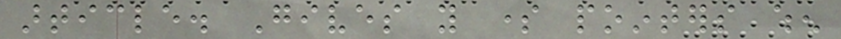article. Gives you some pointers when
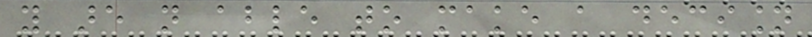you are not able to make a decision
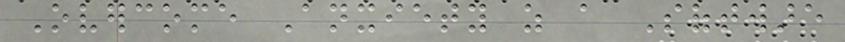Overcome Anxiety as a Software
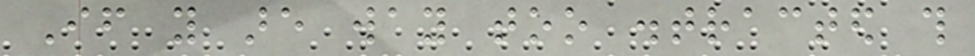If you are way too distracted this
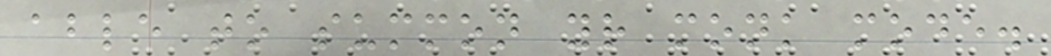able to summon your monk mode.
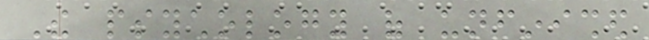The psychology of unfinished
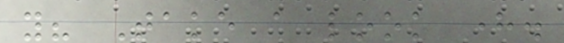you? Take a look here.
